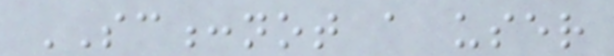SC:not a user
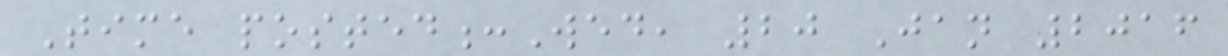Time posted:Wed, 20 Jan 2016
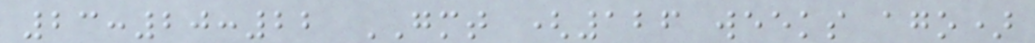23:20:22 GMT (126 weeks ago)
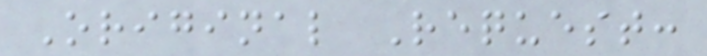Original Request:
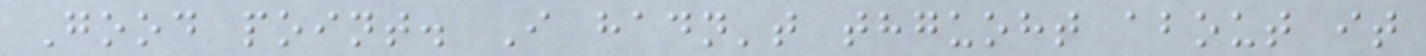Good point. I hadn't thguoht about it
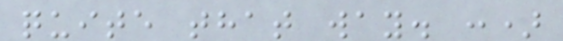quite that way. :)
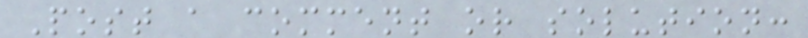Post a comment or solution:
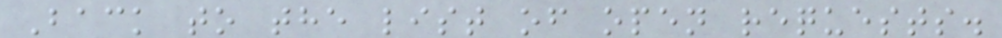Back to the list of open requests.
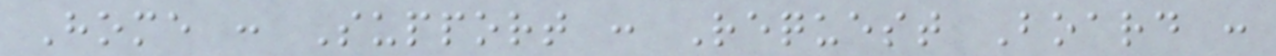Home : Support : Request Board :
